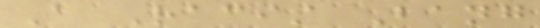A Racist Bang
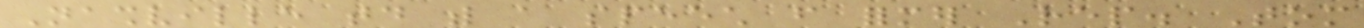Nashville today with a speech from former Rep. Tom
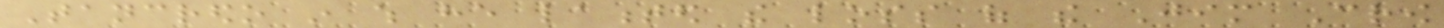Tancredo in which he lamented the loss of the Jim Crow
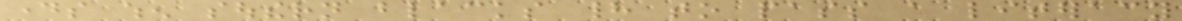days when southern blacks had to pass a literacy
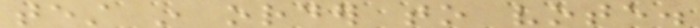test in order to vote.
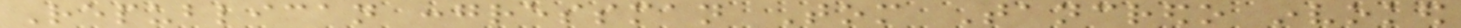Republican congressman Tom Tancredo invoked
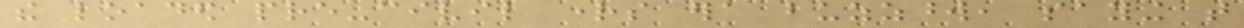the loaded pre-civil rights era buzzword, saying that
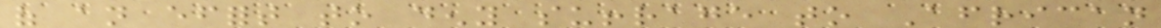of an effort to deny suffrage to African
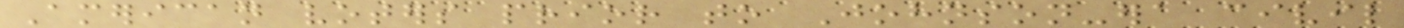American voters prior to Johnson-era civil
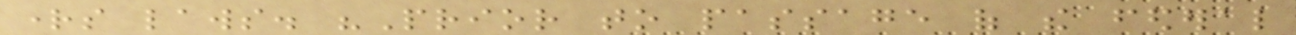rights laws. "Prior to passage of the federal
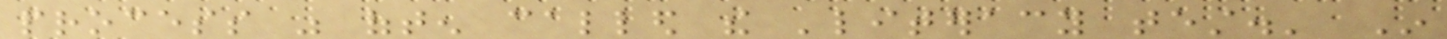process was often called the 'literacy test.' In
